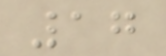17
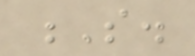S.
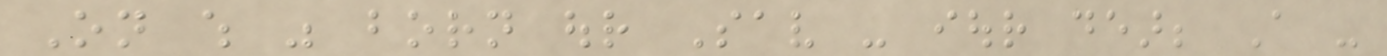On which was born our Sav - iour dear; A -
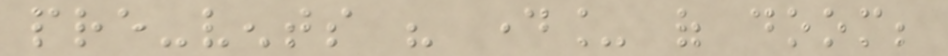pre-vents his day_ of doom;
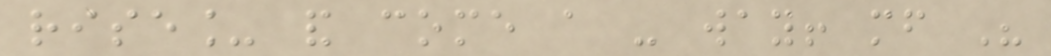rise_ and come a - way! mf His
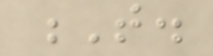T.
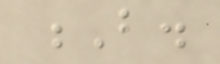B.
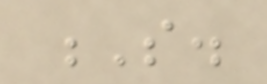S.
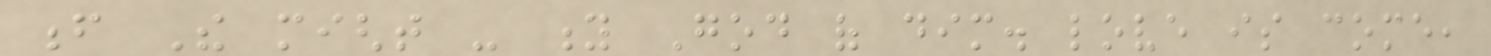f The might - y God of dim. love is come,
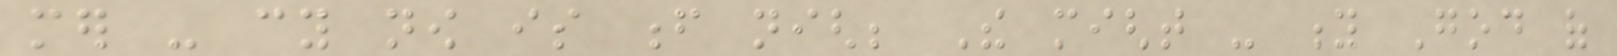mer - cy now is f nigh; The might - y God of
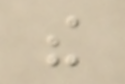the
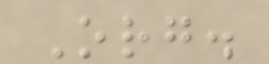Org.
